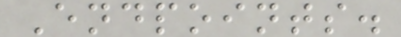Endpoints.
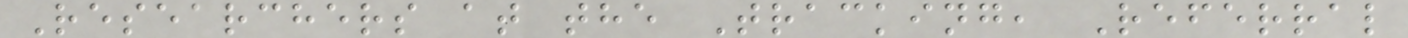Researchers at the Tracking, Referral
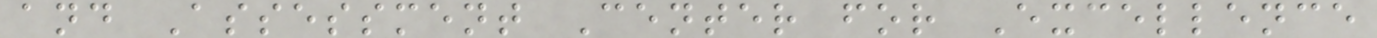and Assessment Center for Excellence
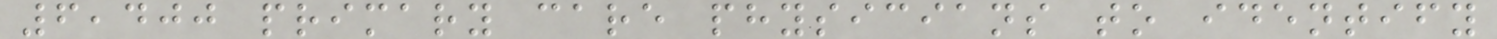6,400 primary care physicians to identify
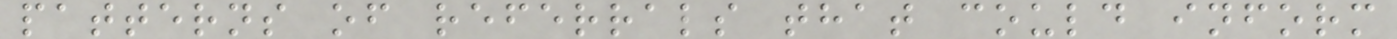patterns of referrals that could inform
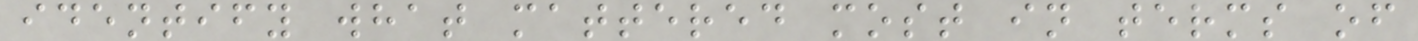identify what mattered most in terms of
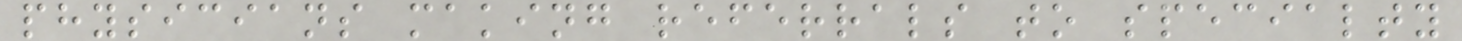physicians making referrals to specialty
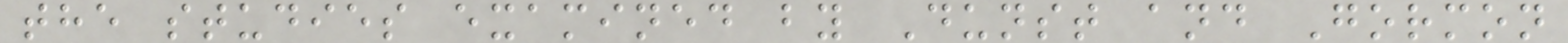the studies examined by Dunst and Gormon
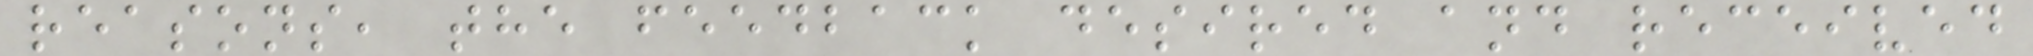reasons, the feedback desired and received
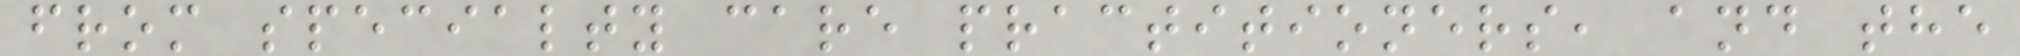from specialty care practitioners, and the
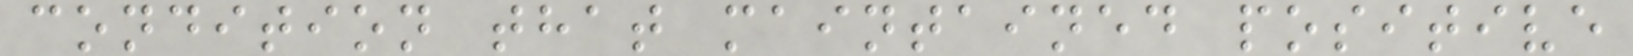condition that maintained positive
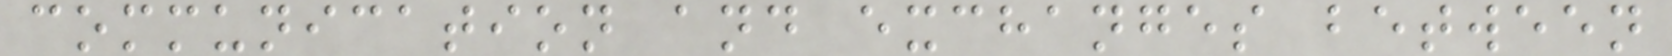communication and exchanges between
